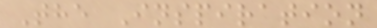The Inspiration
